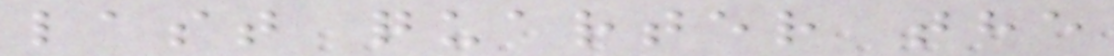last quarter the
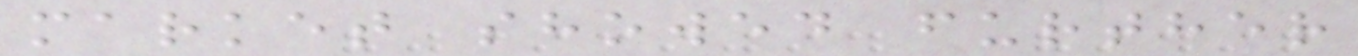market showed further
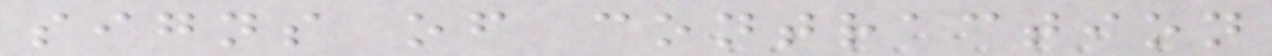signs of contraction
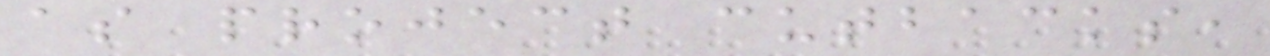as project cutbacks,
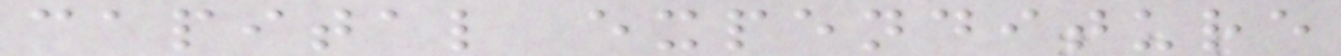capital expenditure
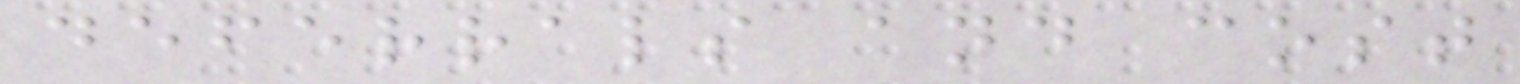deferrals and cost
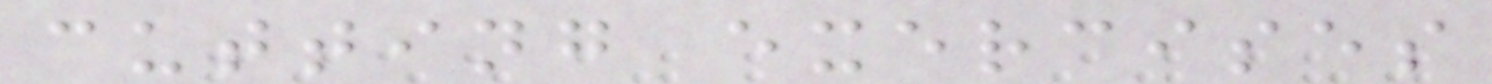cutting exercises
